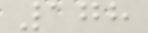178
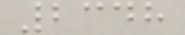2348
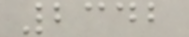2342
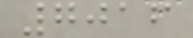7016
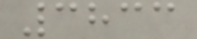3833
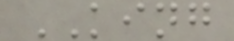KING
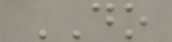DO
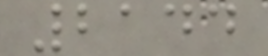2144
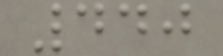440
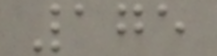175
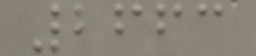2663
